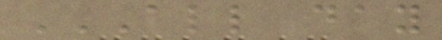ALL DAY
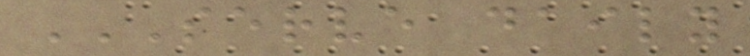SERVE DAILY
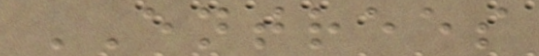ENTREES
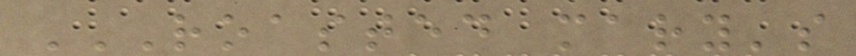ROASTED MARY'S
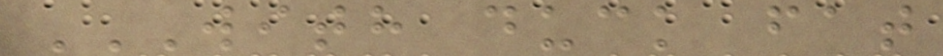WITH DUCK FAT
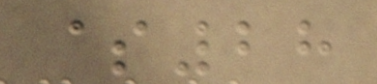$28
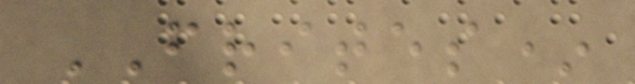FRITES*
